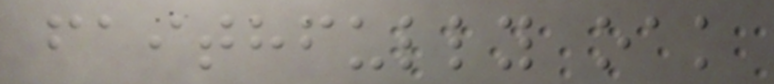faithfully oak
